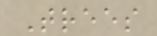Trees
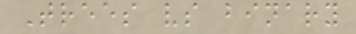Trees vs binary
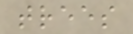trees
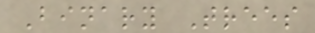Binary Trees
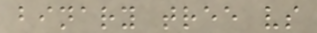binary tree vs
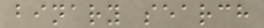binary search
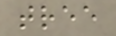tree
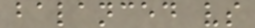balanced vs
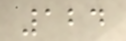124
